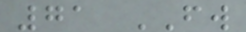71 FW
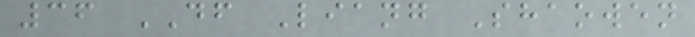36 DF Liang Shaowen
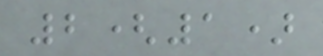2(1)
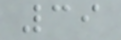39
